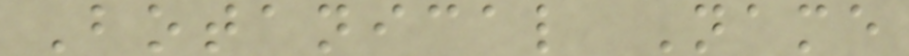Botanical Name
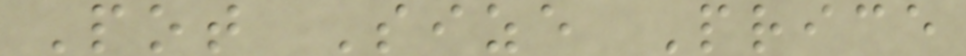Pot Size Price
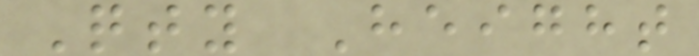Qty Height
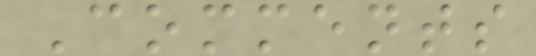Comments
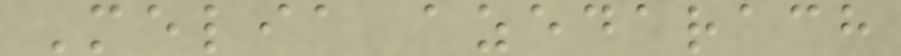Melia azedarach
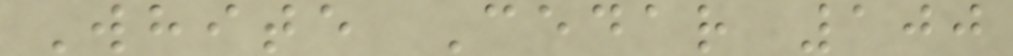White Cedar 100
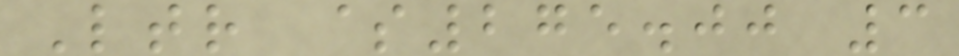Ltr $275.00 3
